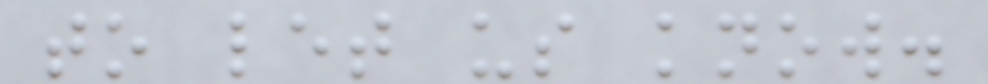to let us know.
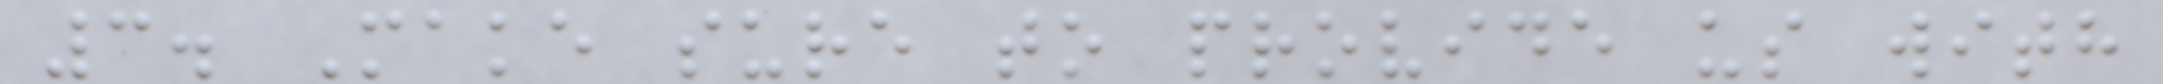3. Make sure to provide us with
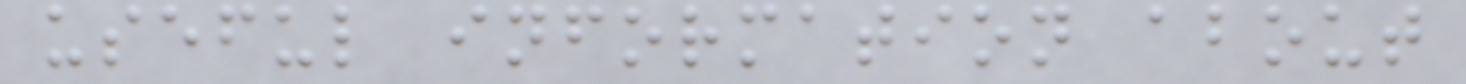useful information about
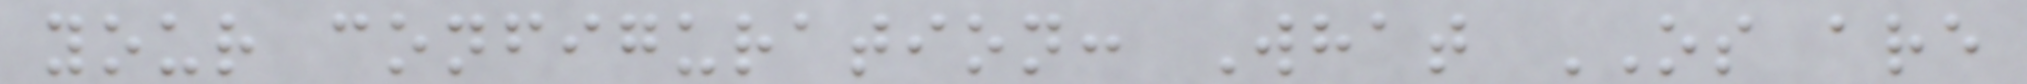your configuration: What OS are
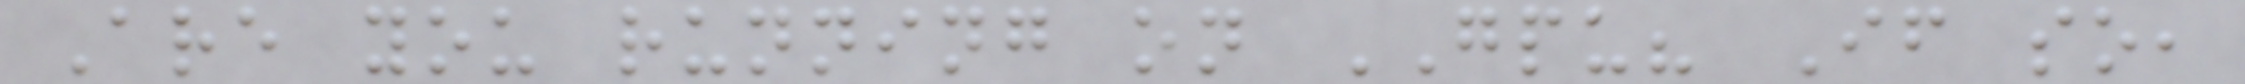Are you running on GPU? If so,
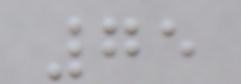75
